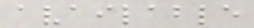available
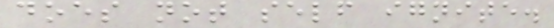does not self ignite.
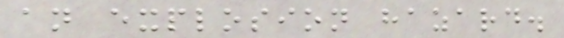an explosion hazard.
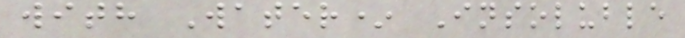with Water* Insoluble
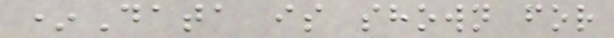*Data is shown for
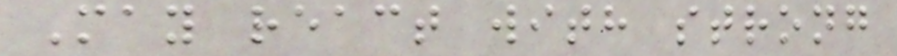May react with strong
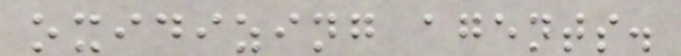oxidizing agents.
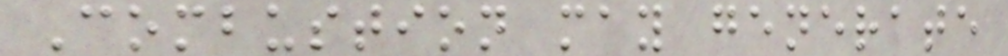Combustion may generate
